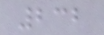232
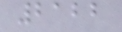2122
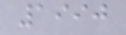1990
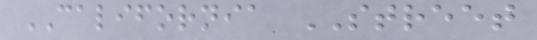CALIFORNIA STREET
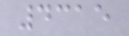4315
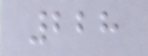228
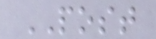POST
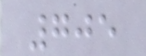705
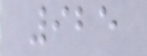925
